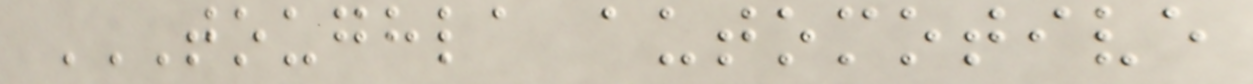TOUGHLA AUTOMOTIVE
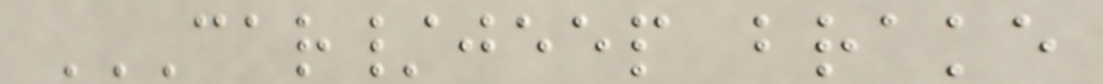CAR/JEEP BRAKE
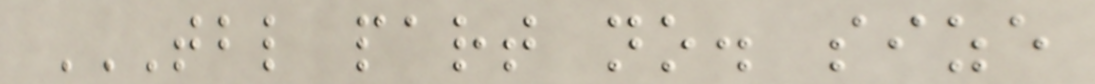TBL PART NO. SIZE
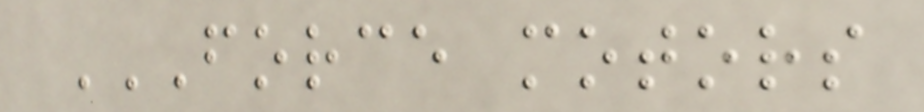FORCE MOTORS
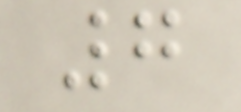7
